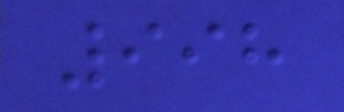998
